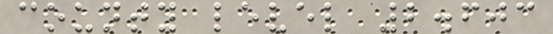county level 2.603
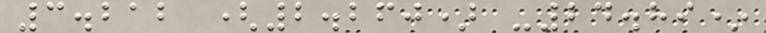3.212 (2.260) -24.89*
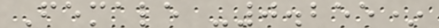Female -0.255*
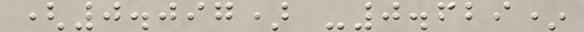(0.097) -0.629*
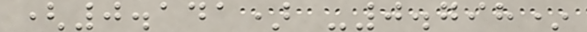(0.141) -0.798*
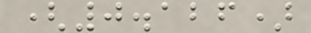(0.126)
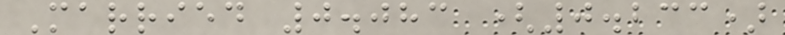Married 0.083 (0.233)
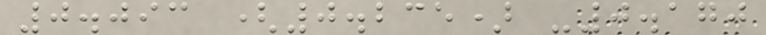0.093 (0.235) -0.170
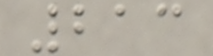213
